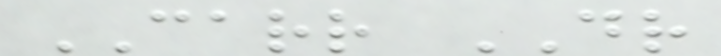CARR DR
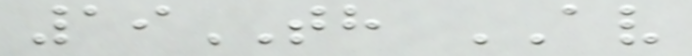19TH AV
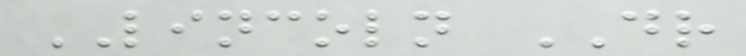LINCOLN DR
